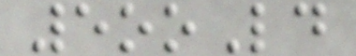5ooLd
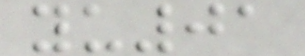yu01
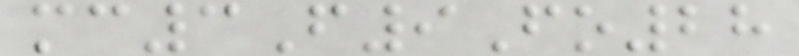mc3F9Fo28
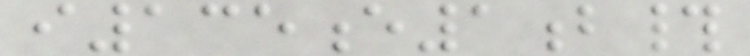i135e1b#
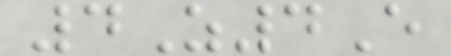4Z4E
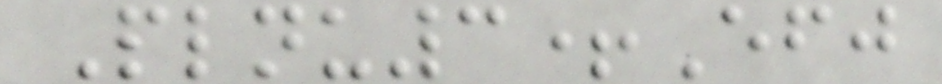Plnu3+Efj
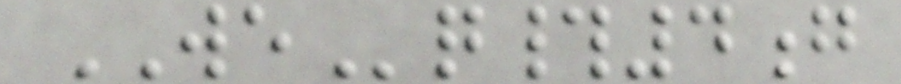WEq#4g
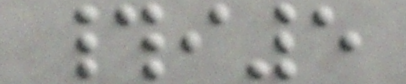#i5
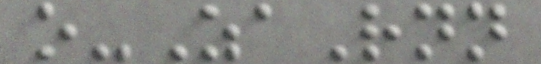o-ZaRnn
